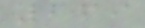269
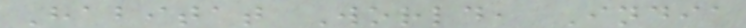Habitat World, India
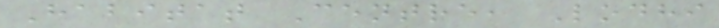Habitat Centre, Lodhi
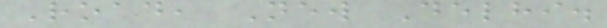Road, New Delhi.
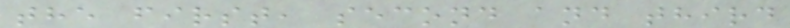the first, second and third
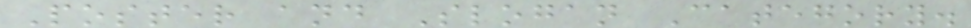Poster and Slogan Category.
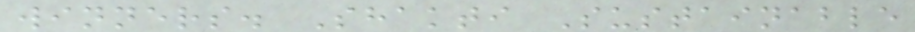winners. Shakti Sustainable
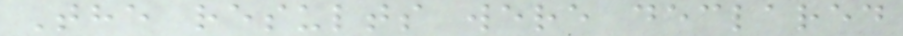The results were declared
